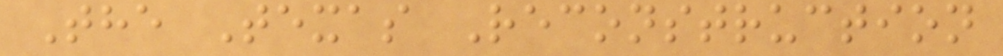The Texas Reconstruction
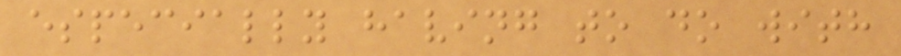especially having to do with
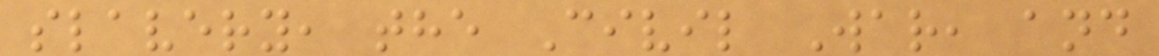slavery, the Civil War, and
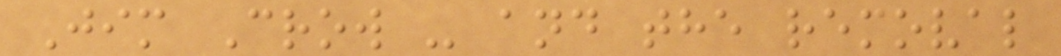Jim Crow - and the removal
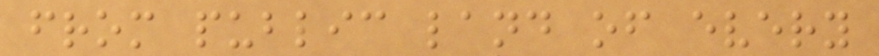from public land of every
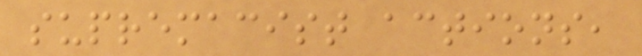supremacist actions,
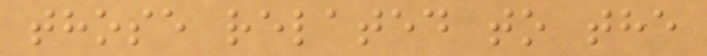those related to the
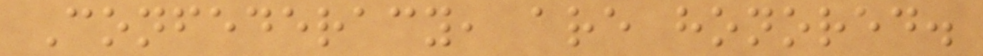Confederacy, are honored.
